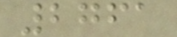2761
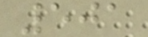501
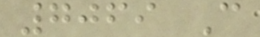7069 C
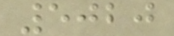5020
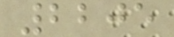2205
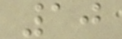10
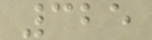325
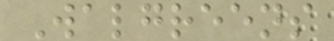Walgreens
